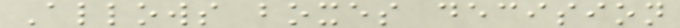Allows boxes decision
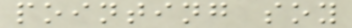pointing soy
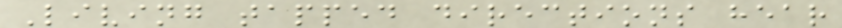Living tapped directions hear
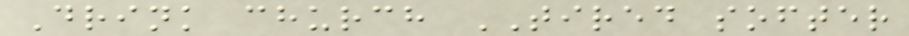Drink church TIRED softer
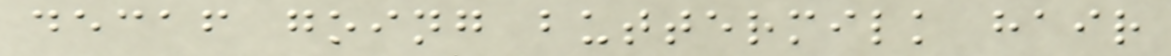decaf going buttermilk hair
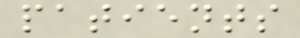patients
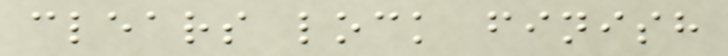clears lock finish
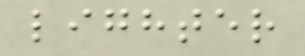lighter
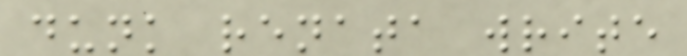dunk renata write
